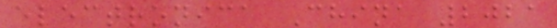electronica China 2021
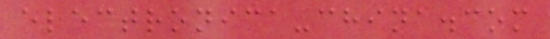electronica-china.com
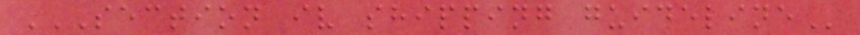SECTION IV SHIPPING GUIDELINE
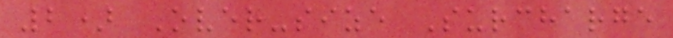2) Over-size Surcharge
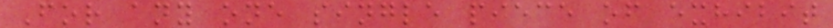For any one single piece of exhibit
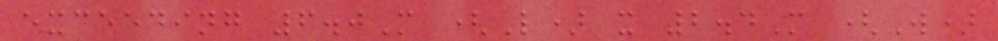exceeding 6.0M (L) x 2.4M (W)
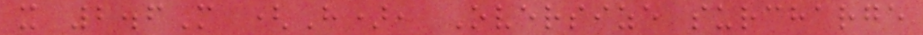x 2.6M (H), Oversize surcharge
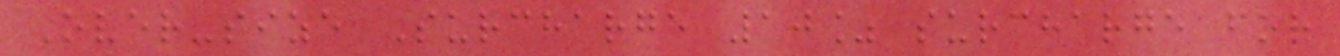Over-size Surcharge 10% surcharge for
